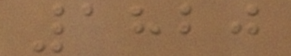1820
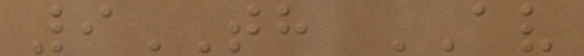9TH AV
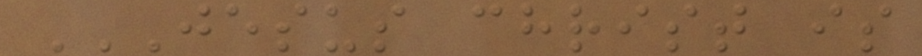JESUS CHRIST IS
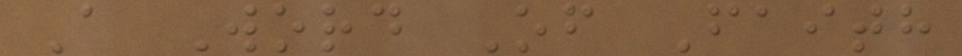A Word Of Faith
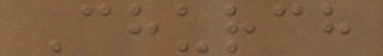Church
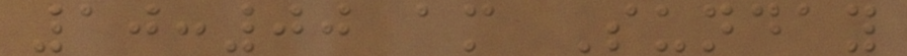10:00 am Sunday
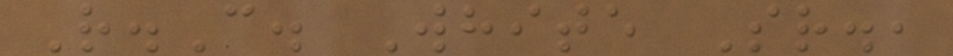R.C. White Sr.,
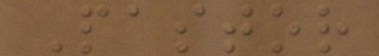Pastor
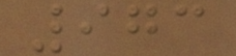973
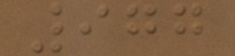977
